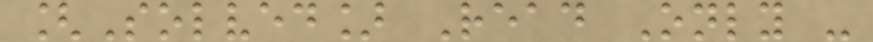[Solved] Read Only -
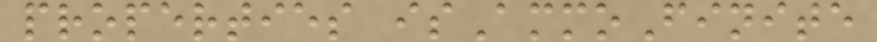properties isAmmoFinite
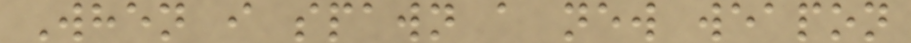When i spawn a new weapon
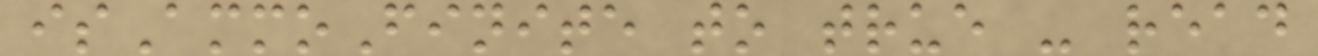isAmmoFinite to true - read
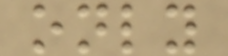only
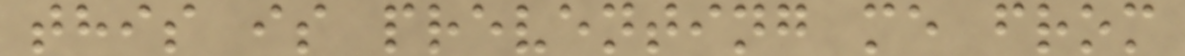this is preventing me from
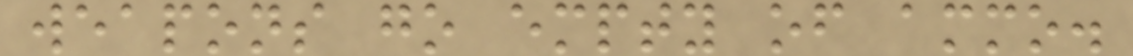weapons go empty of ammo.
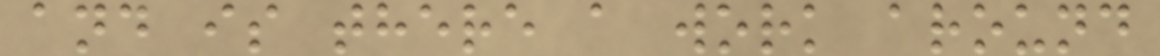and is there a work around
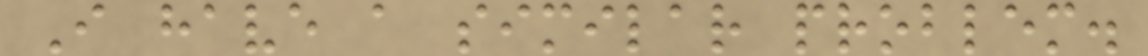I have a similar problem.
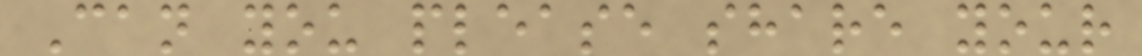Can you please share your
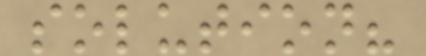solution?
